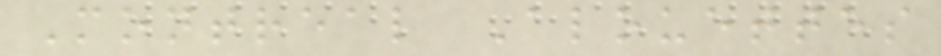Montreal Alouettes
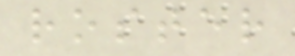roster
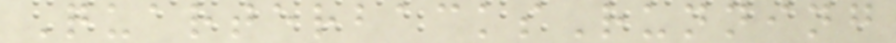QuarterbacksRunning
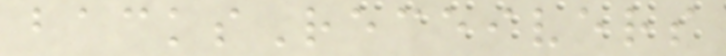backsReceivers
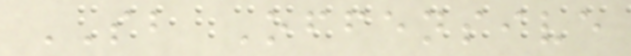SB Offensive
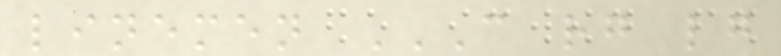linemen C RG LG
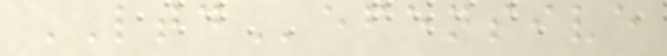LTDefensive
